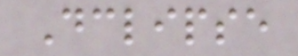Dclipse
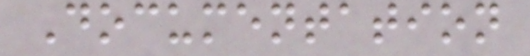Documentation
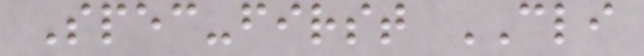Spec-first CLI
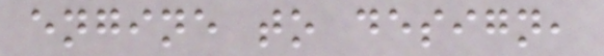engine to design,
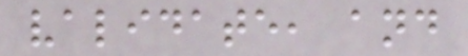validate, and
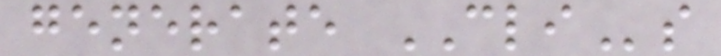generate CLIs
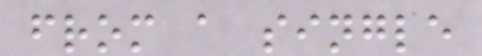from a single
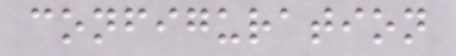configuration
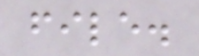file.
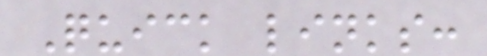Quick links:
